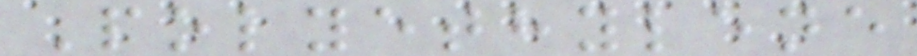Polyethylene
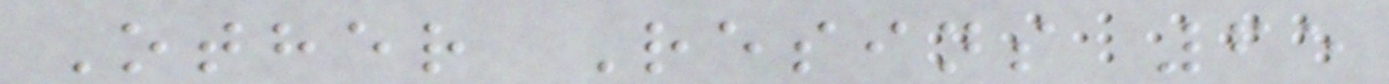Other Resins 65
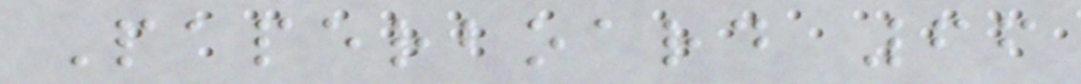Paperboard 66
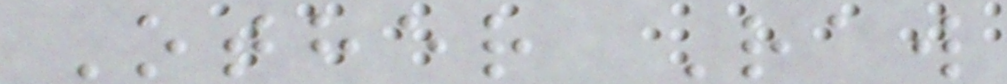Other Raw
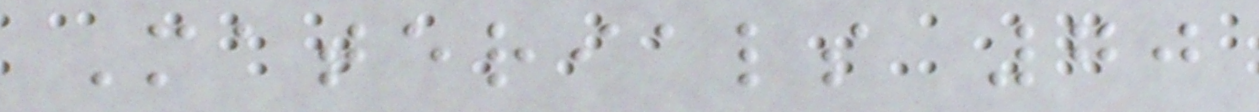Materials 70
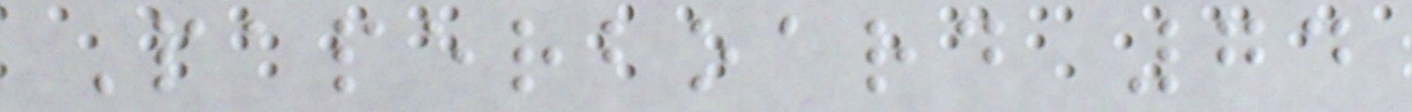Paperboard 74
